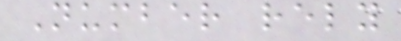Number rely
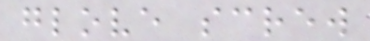glove screw
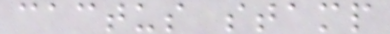cactus stamp
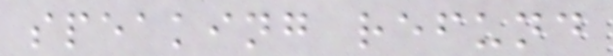speaking refund
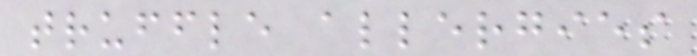truffle allergies
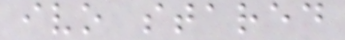ivo stared
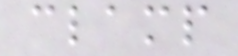clamp
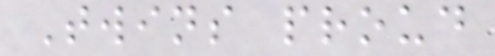Twins proud
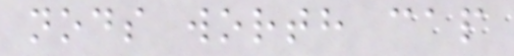nods worth cap
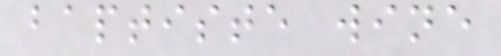baptiste wine
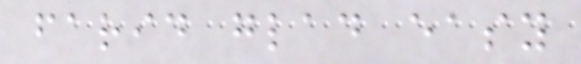farid glad easy
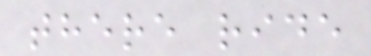there ride
